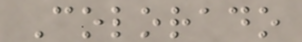Colorado
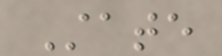State
